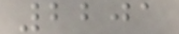2201
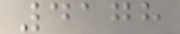4178
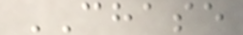CHASE
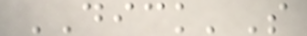DICK'S
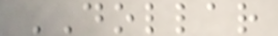DOLLAR
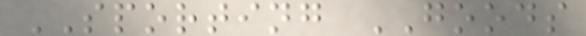SPORTING GOODS
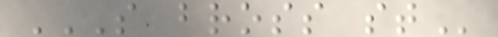S BROSS ST
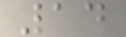14
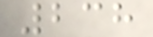238
